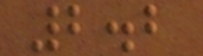2.2
